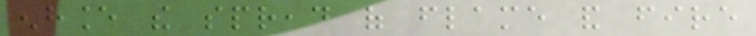enhance the spread of flame and fire
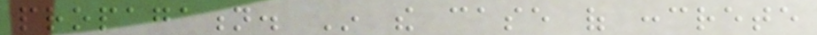propagation. In the case of concrete
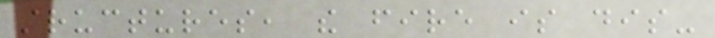structures, the fire is dis-
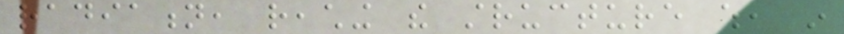radiation, reaching the structure which, in
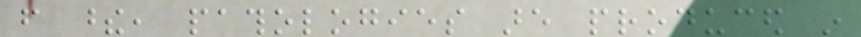from these, pathologies are produced in
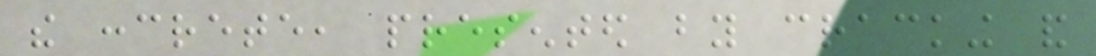the concrete, presented by cracking and
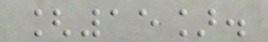[15].
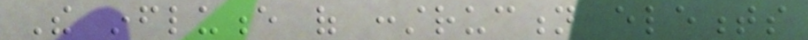The influence of construction elements
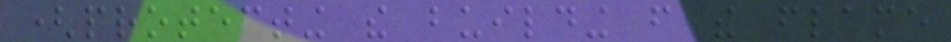(protecting the building from the flame
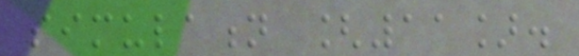simulation [11].
